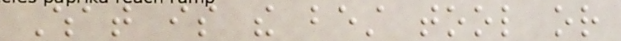What is the best tool or
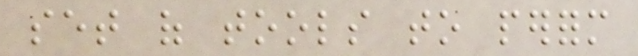set of tools to perform
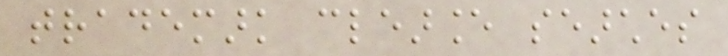trademark clearance searches
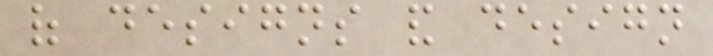of designs and design
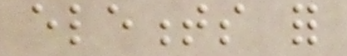elements for
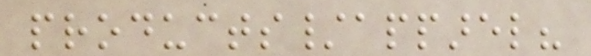products/apparel?
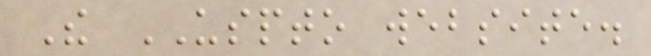The USPTO website.
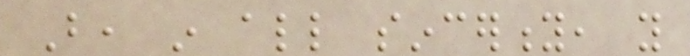But, in all sincerity, you
